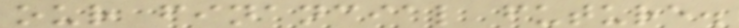our financial future.
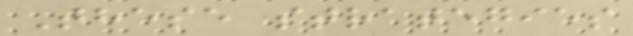These strategies
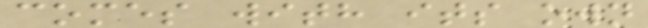comes with its own
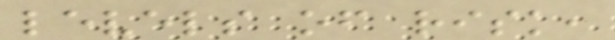levels of risk,
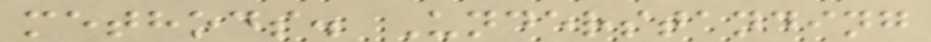methods. Understanding
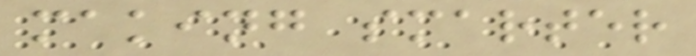making smarter
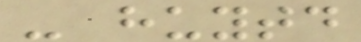- huytd
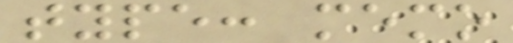type: memo
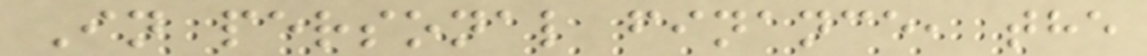In personal finance, the
